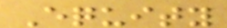Equity
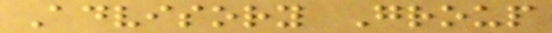Advisory Group
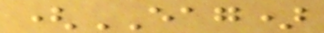(EAG)
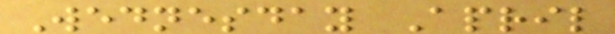Wednesday April
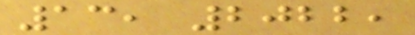13, 2022,
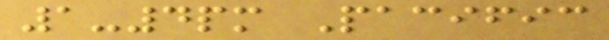1-4pm Pacific
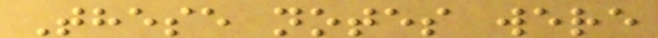These notes were
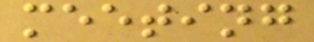meeting
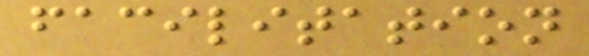facilitation
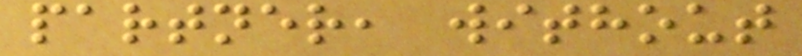partner, without
